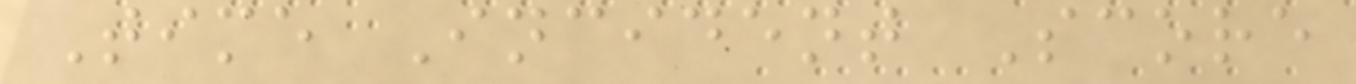Time Incident Score
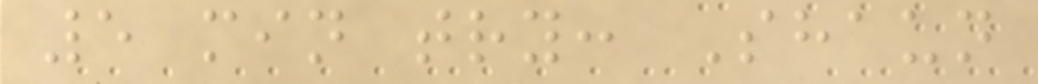5 min try: Shaun
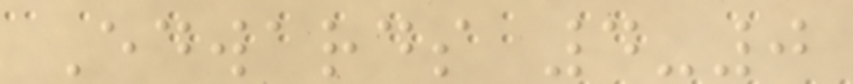Edwards 4-0
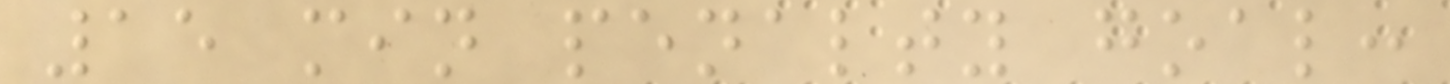15 min penalty goal:
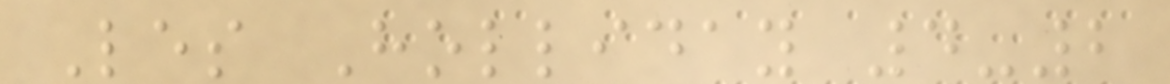Les Holliday 4-2
